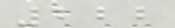222
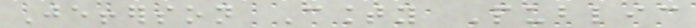Jefferson County Public
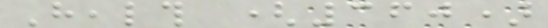Health (360)
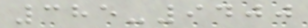385-9400
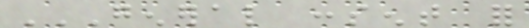GENERAL CONSENT FOR
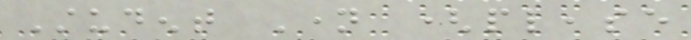Student Name (please
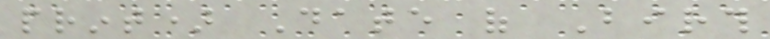print) Date of Birth
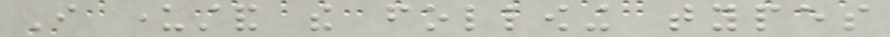I understand the following types
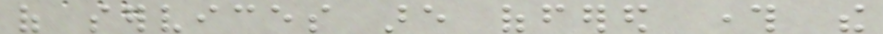of services are offered through the
